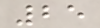25
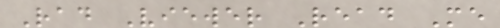Rad Viewer Read Me
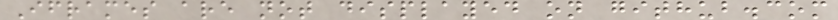Iframes are not displayed on github.com
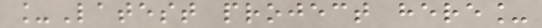_Latest project here_
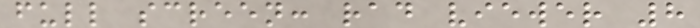full screen: rad viewer 8
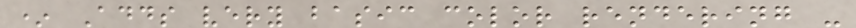* Adds very basic color rendering -
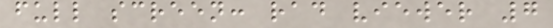full screen: rad viewer 7
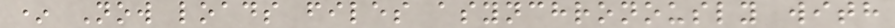* Now loads files asynchronously with
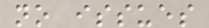no issues
